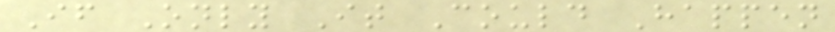If Only It Could Happen
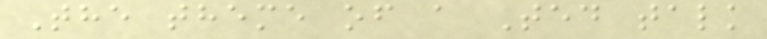The theme of a Ted talk
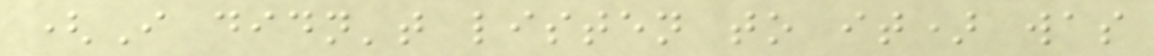(I didn't listen to it) was
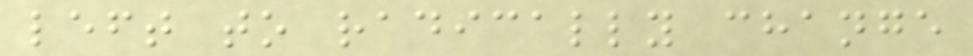left to radically change
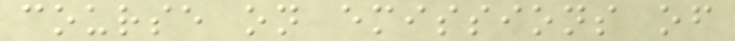course on emissions of
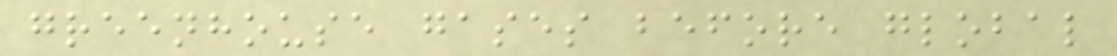greenhouse gases before global
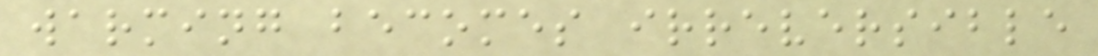warming becomes irreversible
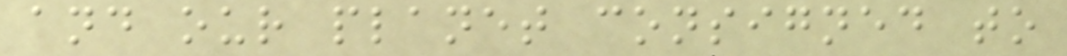and our planet consigned to
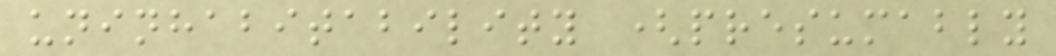uninhabitability (presumably
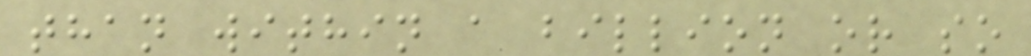than within a billion or so
